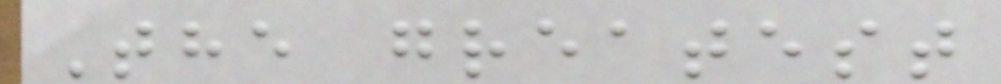The greatest
